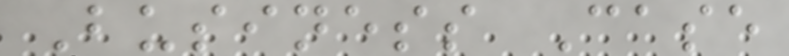Business Case
